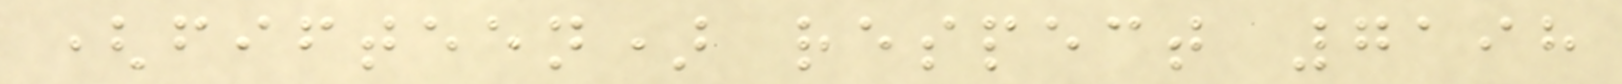(fifteen) respect 7198
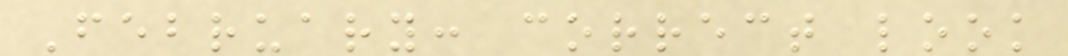February: correct look
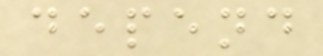depend
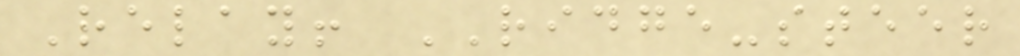Relay! RIDGE-steer
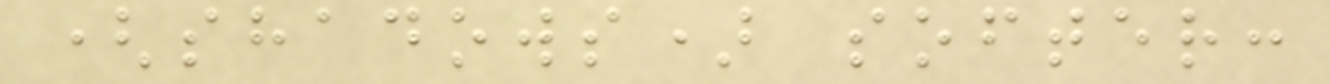(shadows) softer:
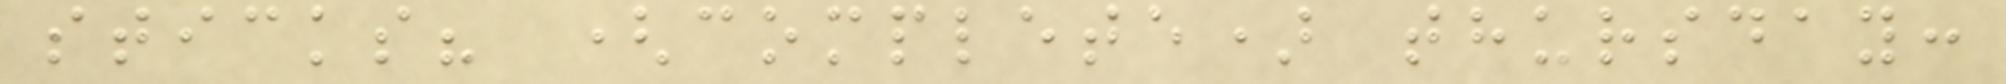sticks? (complete) thursday:
